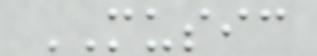MUSIC
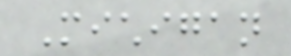Michigan
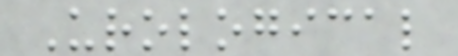Urological
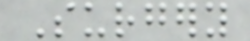Surgery
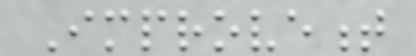Improvement
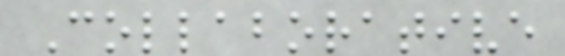Collaborative
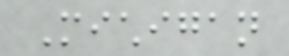Michigan
